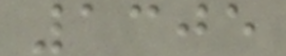1305
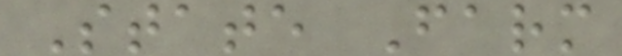State Farm
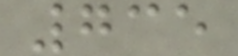735
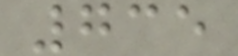735
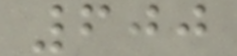600
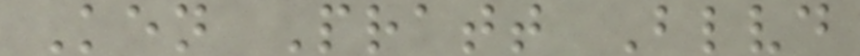Ken Pratt Blvd
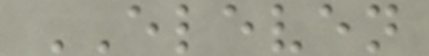ELEVEN
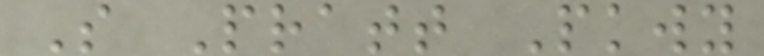S Pratt Pkwy
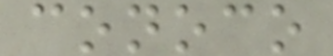conoco
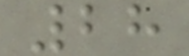28
